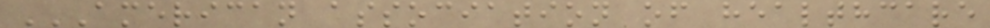AMERICAN ASSOCIATION OF HEALTHCARE
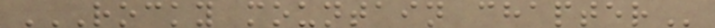ROCKY MOUNTAIN CHAPTER
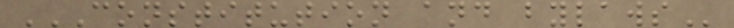CONSTITUTION AND BYLAWS
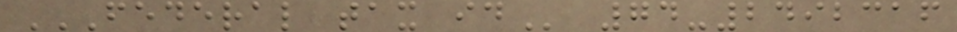FEDERAL TAX ID 74-2492316
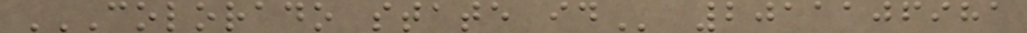COLORADO STATE ID 2011106981
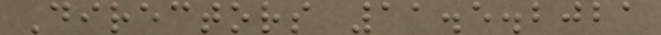Directors 11.5.2021
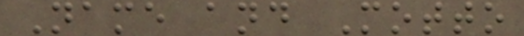Name and Motto
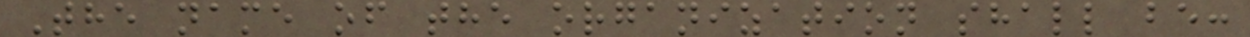The name of the organization shall be:
